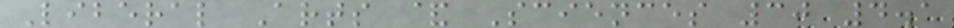Liberal Arts & Sciences 30 4.1
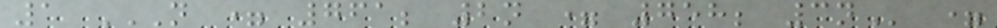1 N = 761; 2N = 758; 3N =
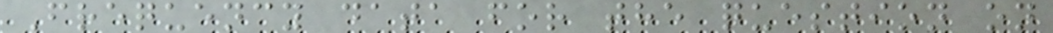Frequency data for the question on
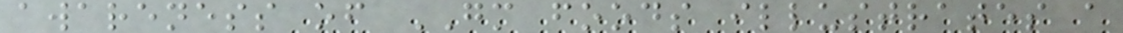awareness of GM foods illustrates a
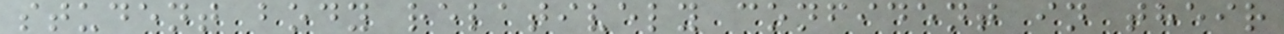student body relatively confident in their
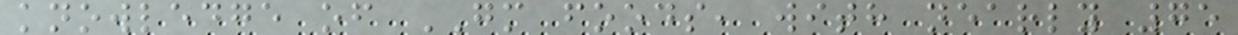knowledge of GM foods, with nearly 75
